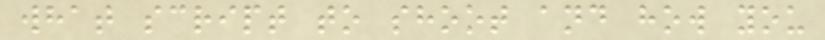what script to shoot and how you
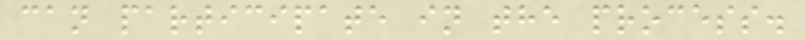can participate in the process.
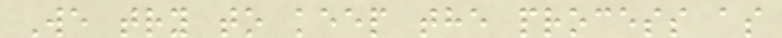We try to keep the process as
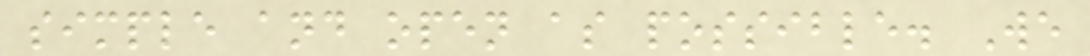simple and open as possible. We
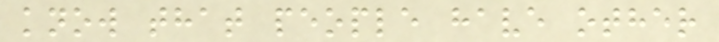know that people have other
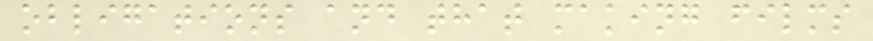obligations and that making films
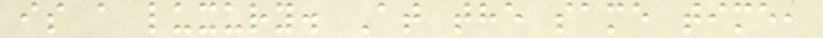is a luxury. At the same time,
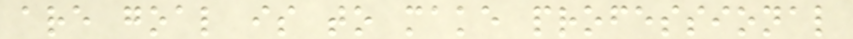are goal is to make professional
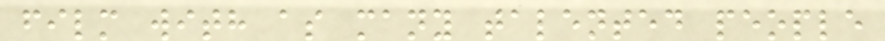film with as many talented people
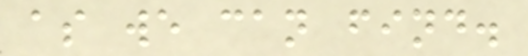as we can find.
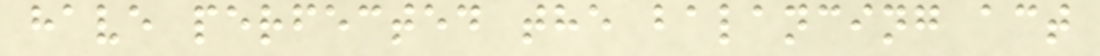have perfected the balancing act
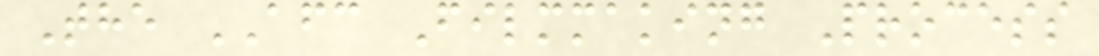The AFC Filmmaking Process
